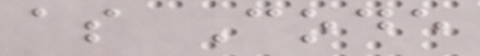as Code
